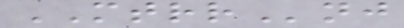MTRRnj
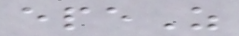epeZ
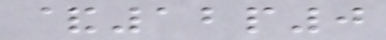&12p0
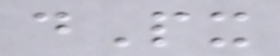dPx
